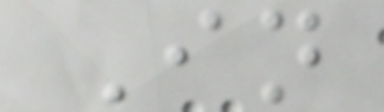In
